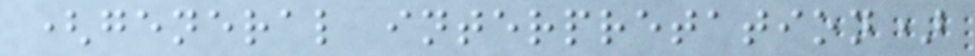(general interpretation)
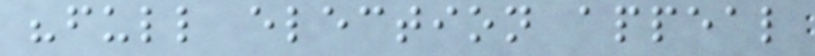"full election appeal
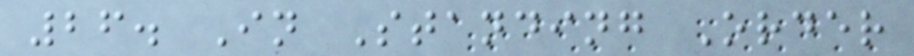26. In Standing Order
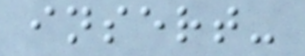insert-
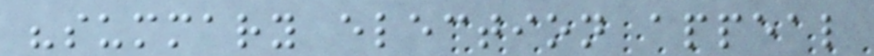"summary election appeal
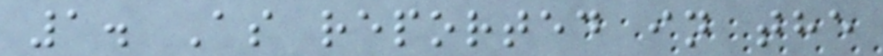1. As reported in the
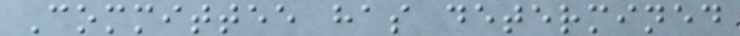Committee has determined
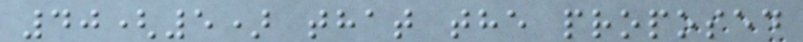40(5) that the proposed
